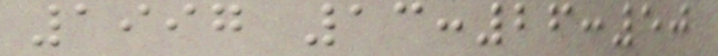1997 13:26:50
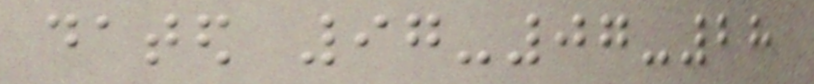dated 97-07-28
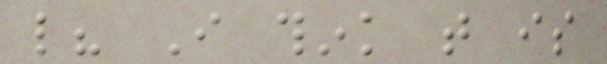like? I think that is
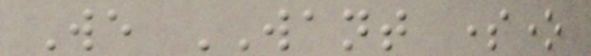We WANT someone
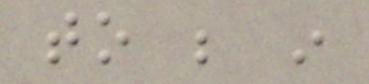to be in
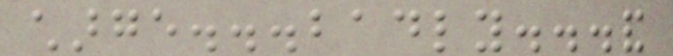charge...badly...and
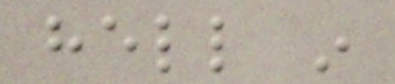hell in
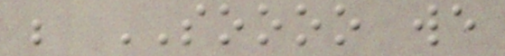be SOOOO we
